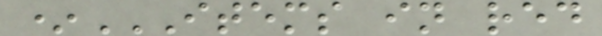*ITEMS IN RED
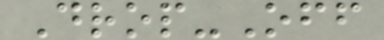Drop-Off
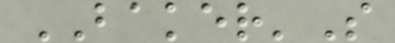BAKER'S
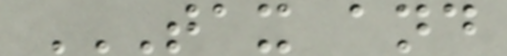TAX AND
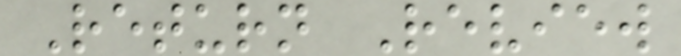Return Review
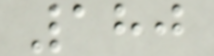180
